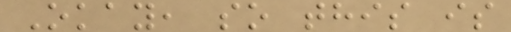Okay, so this is
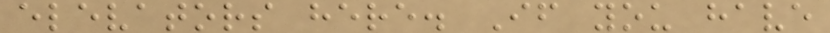elevators here. If you have
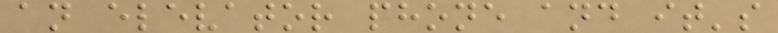an elevator phone and it's
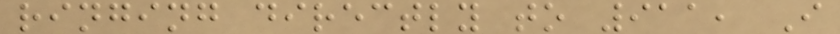ringing directly to 911, I
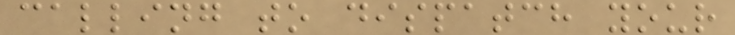calling to dispatch your
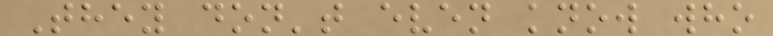They don't even know who
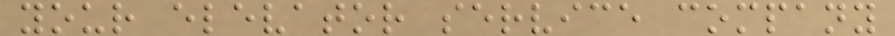your elevator service company
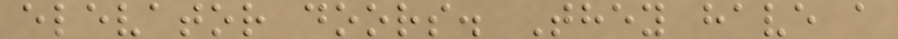elevator doors. They have a
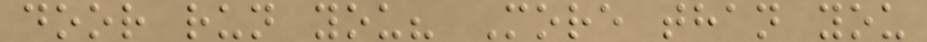door run you? More than you
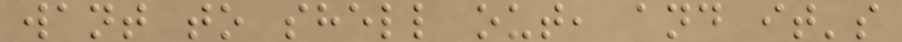want to shell out, and it's
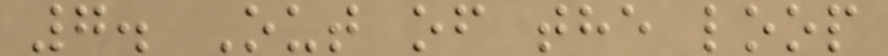7. Out of the loop
